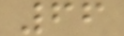66
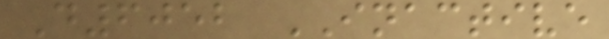D6052 INACTIVE
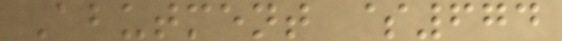Abutment $674
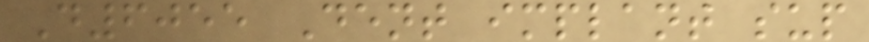D6055 Dent implant sup
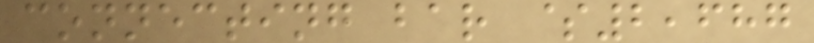connecting bar $2,687
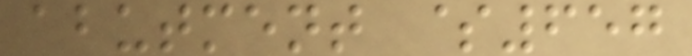abutment $657
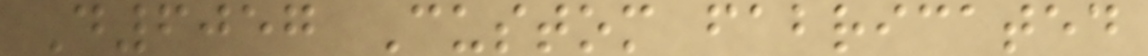D6057 Custom fabricated
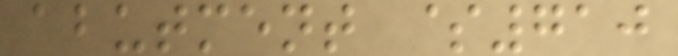abutment $710
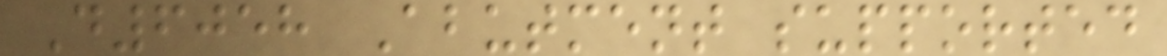D6058 Abutment supported
